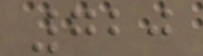720
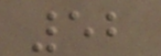52
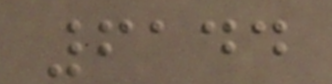6144
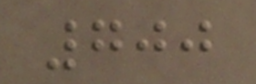700
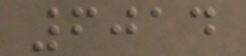6014
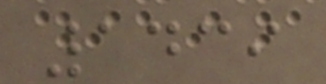1439
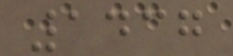1437
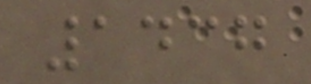1437
